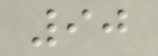90
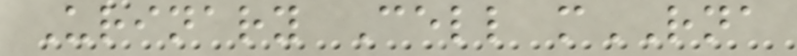Urinary Cell mRNA
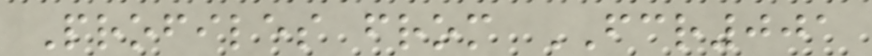Profiles from FCR001
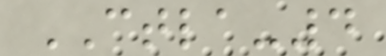CTLA-4
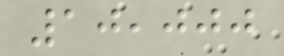10,000
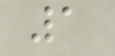1
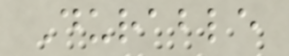Durable
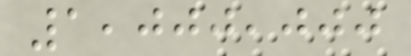1,000,000
